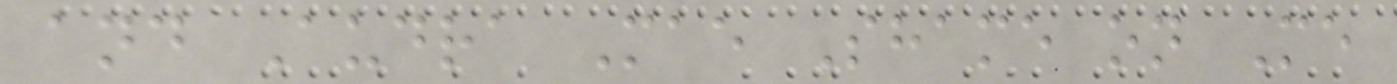and Audra Mae Shame on Me
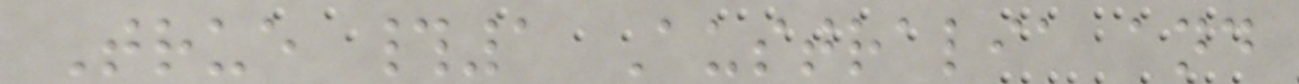True #1 Australia and
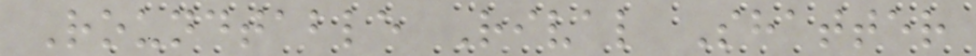Roundtable Rival Shatter
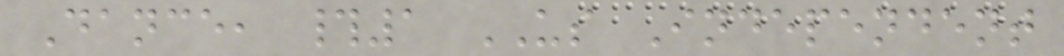Dance, #1 US Independent
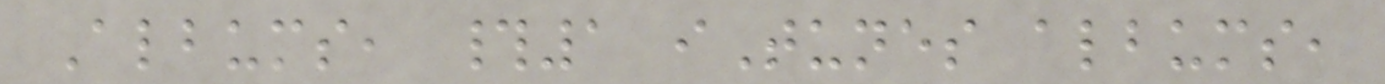Albums, #1 iTunes albums,
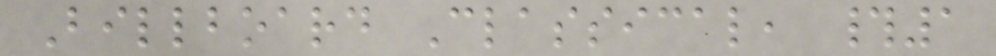Billboard Classical, #1
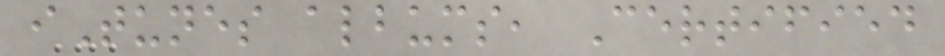iTunes albums, Certified
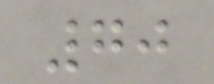70
